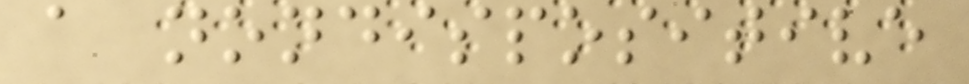a nondispositive
